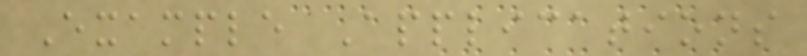Example Applications
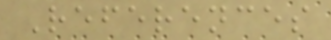References
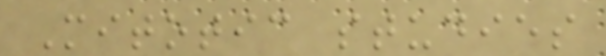Mitotic studies
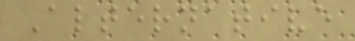Alternative
